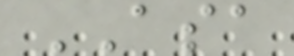ASA
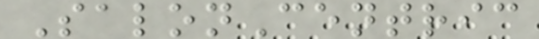SalonCentric
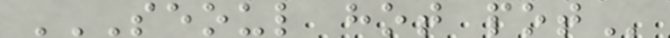SEOUL HOT POT
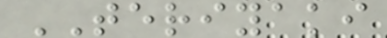TERIYAKI
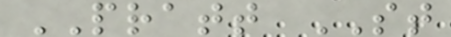PRATT ST
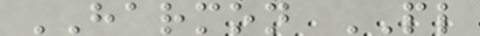HARMON PL
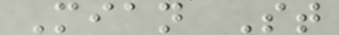Mian St
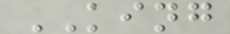KING
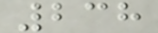238
